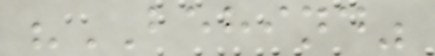"BEHIND"
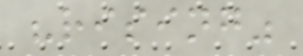"rising"
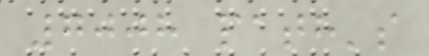7008 path's
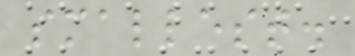smallest.
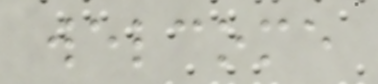welcome
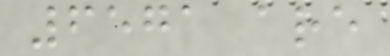6571 are
